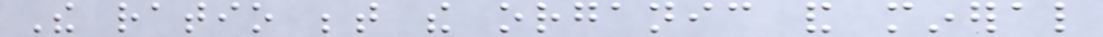The ratio between the organic and mineral
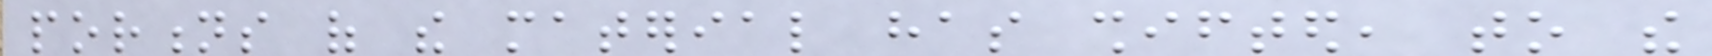portions of the material has shifted, to the
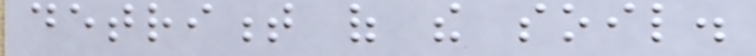detriment of the soil.
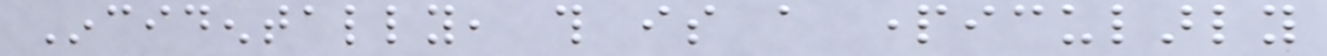Incidentally, this is a particularly
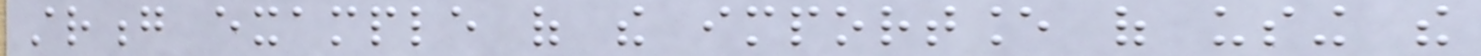strong example of the importance of using the
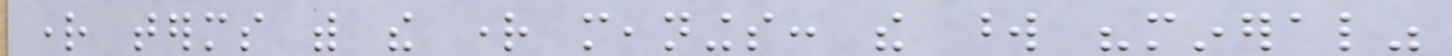right terms with the right meanings: the word "mineral"
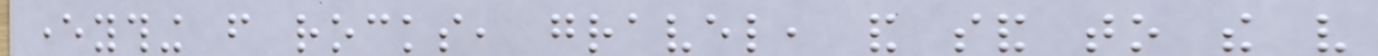everything from rocks, gravel, and sand to the very
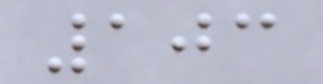103
